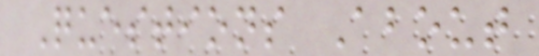Questions About
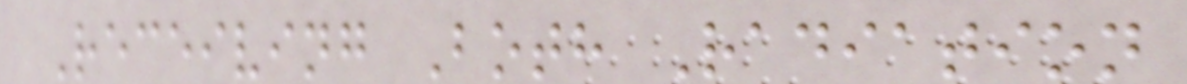Receiving Both Radiation
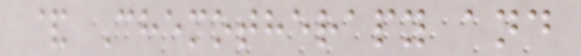& Chemotherapy and
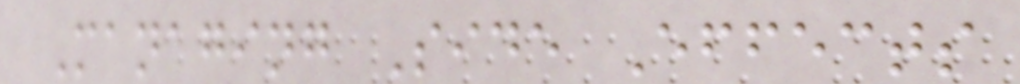Managing Side Effects
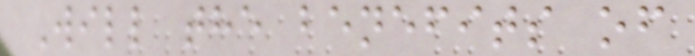Will the benefits of
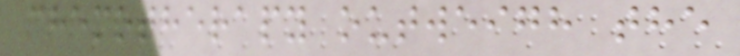chemotherapy outweigh the
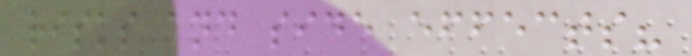risks and side effects?
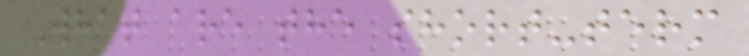What are the short-term
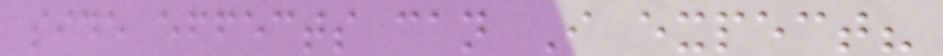side effects can I expect?
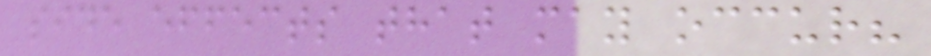side effects that may occur?
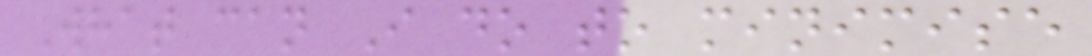What can I do to minimise
